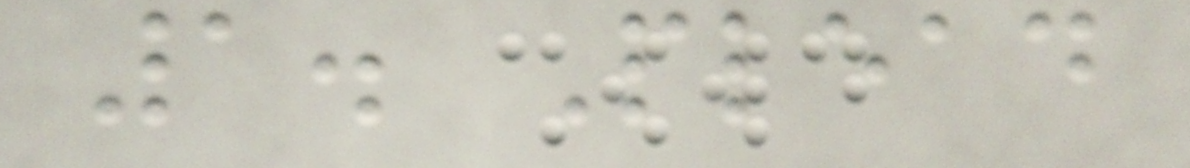1. Plead
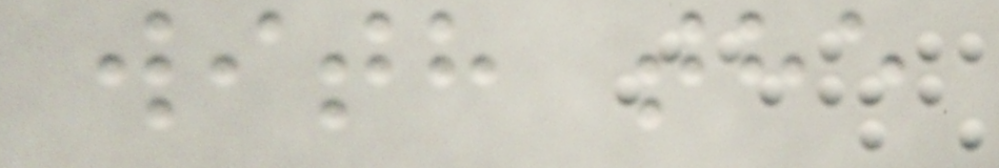with the
